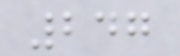247
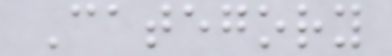Category
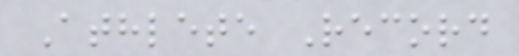Athlete Record
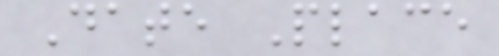Date Place
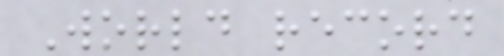World record
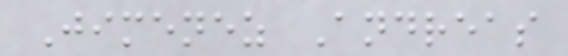Jimenez Andreas
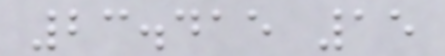23.415 15
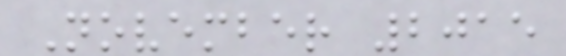November 2015
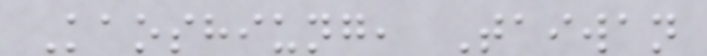Kaoshiung, Taiwan
